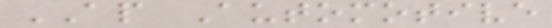AP Automotive
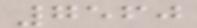7560
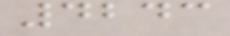4243
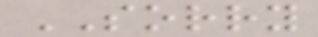SORRY
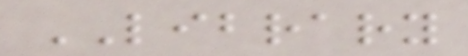LIBRARY
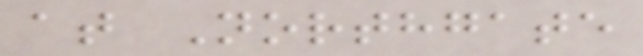at Northgate
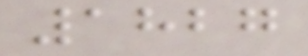1827
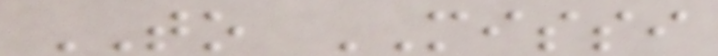TO MISSI
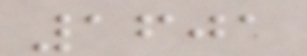1601
